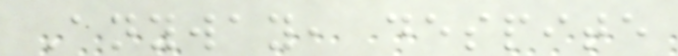Anyway, despite
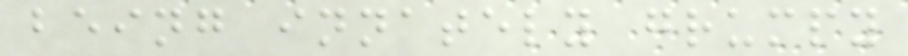being innately grumpy
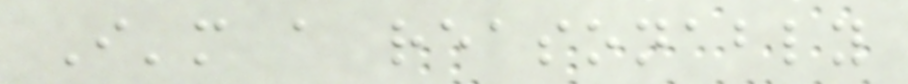I'm a reasonably
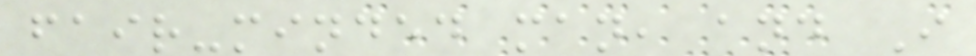fair-minded man, and I
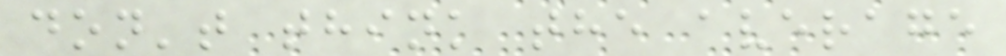don't think the average
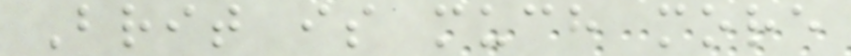Brit is much more
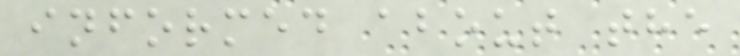informed about the
